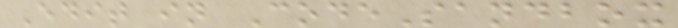Edit in CodeSandbox
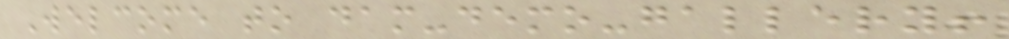Welcome to dam-demo-gallery!
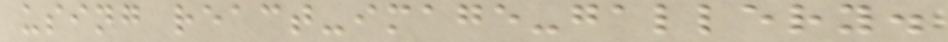using react-image-gallery.
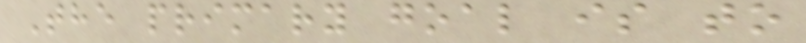The primary goal is to
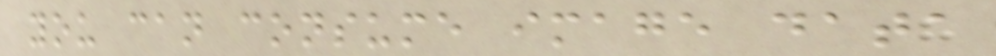you can consume image data
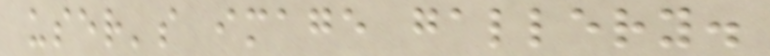user's image gallery.
